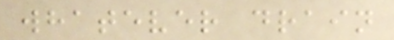whatever drain
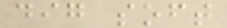dig soft
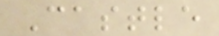Castle
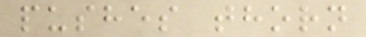pushes thorn
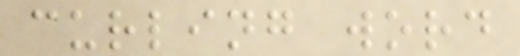curling word
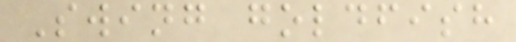Swing goldfish
